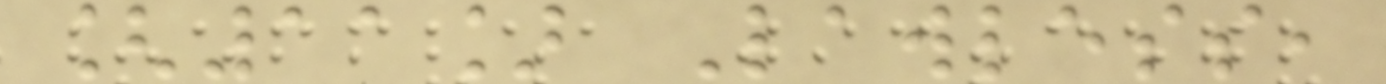[11] Lawless,
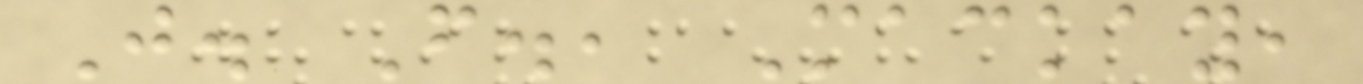J. F., Mackay,
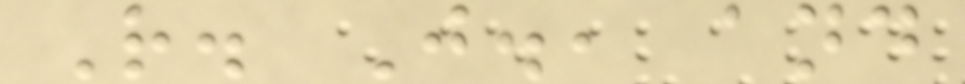R. J., and
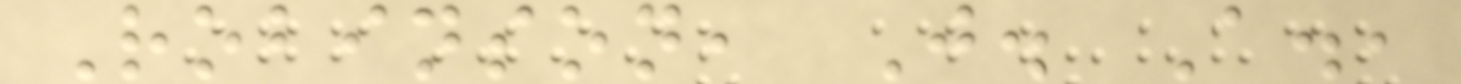Robinson, J. A.,
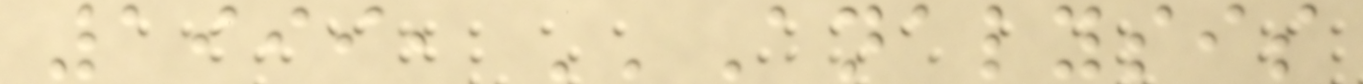1999, ''Analysis
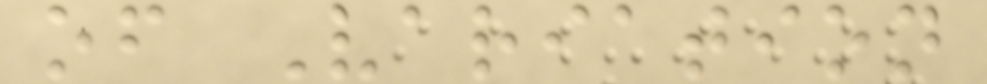of Variation
